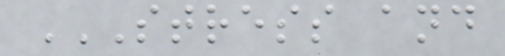STRESS AND
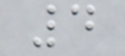4
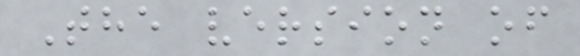The version of
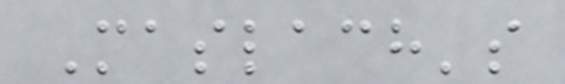Maslach's
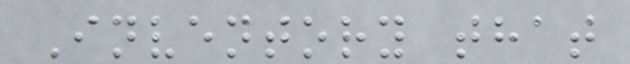Inventory that
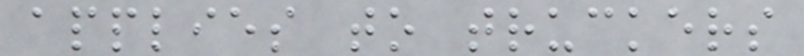applies to truckers
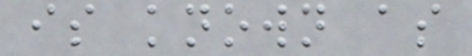is known as
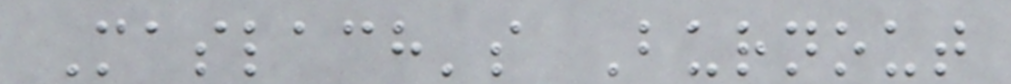Maslach's Burnout
